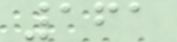161
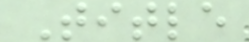Title
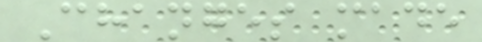Changes made
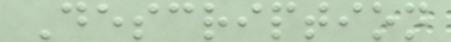Description
